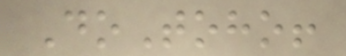DoToho!
